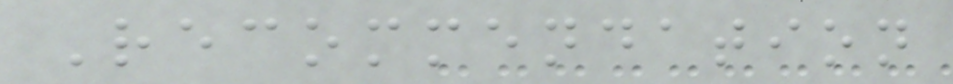Recommendation
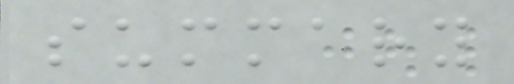summary
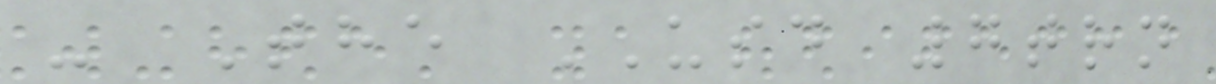- The USD 7trn
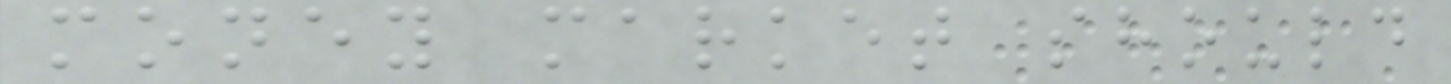money market should
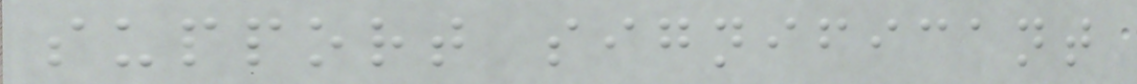support significant
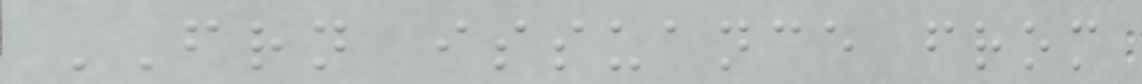FRN issuance from
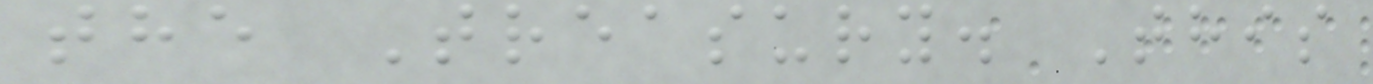the Treasury. This
